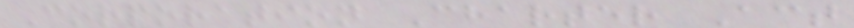Corporation Charter Act
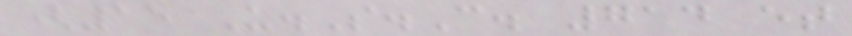(15 U.S.C. 714 et
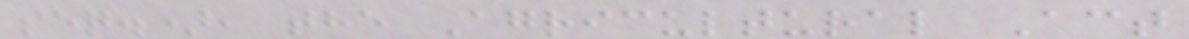seq.), the Agricultural Act
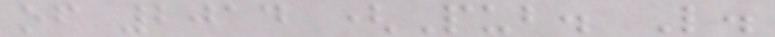of 2014 (Pub. L.
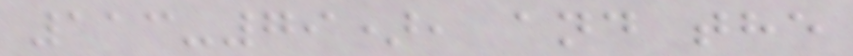113-79), and the
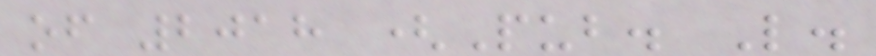of 2018 (Pub. L.
